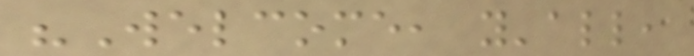"Welcome, y'all,
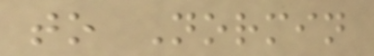to Normin
